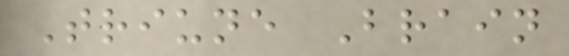Triune Brain
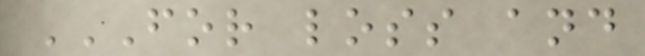FOR LOSS AND
